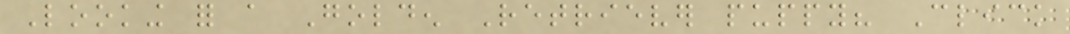Looking for a Golden Retriever puppy? Click
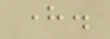here.
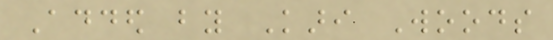Added by Kari Woods
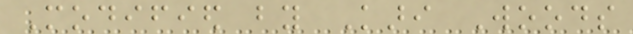Modified by Kari Woods
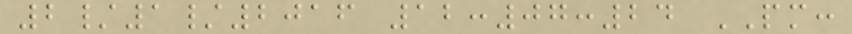2/1/2016 12:07:24 PM:
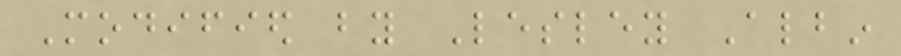Modified by Lesley Albin
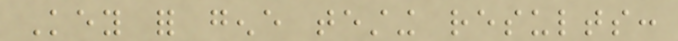Key for gene testing results:
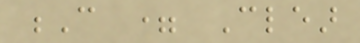C = Clear
